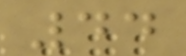44
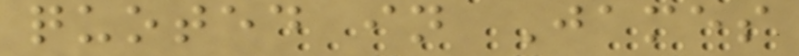quoted in James
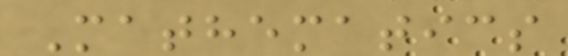Mathematics
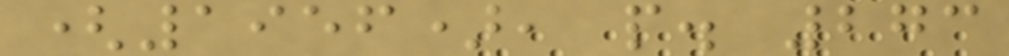(1956), p. 273
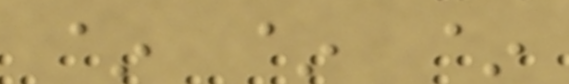~ ~ ~
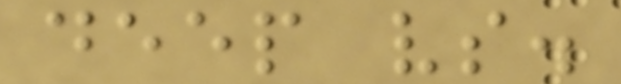deep vs.
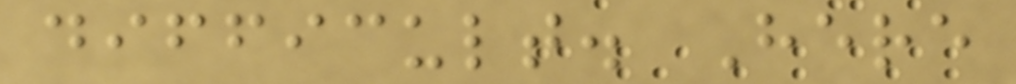difficult. Here
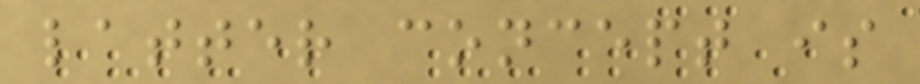latter concept is
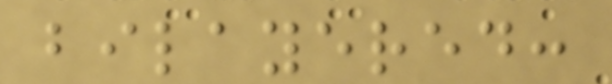bilayered:
